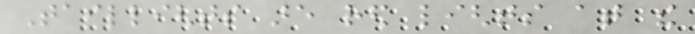Taillights are red lights at the
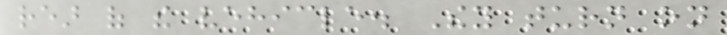rear of the vehicle. They turn on
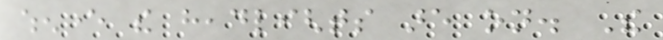whenever the headlights are on. The
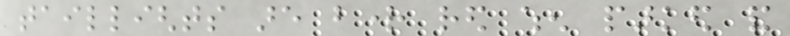taillights are bright red when parked and
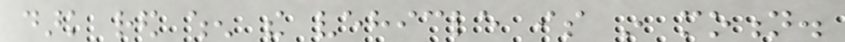dark red when the vehicle is in motion.
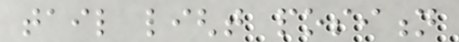tail light position
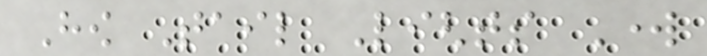How Tail Lights Work
